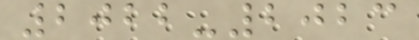2022-2023
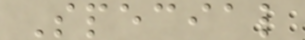Special
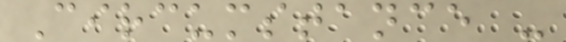Circumstance -
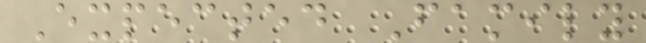Expected Family
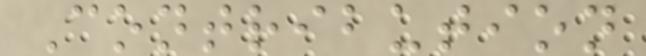Contribution
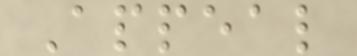Appeal
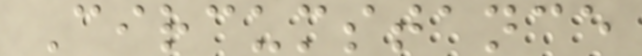Circumstance
